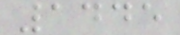1445
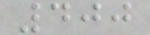400
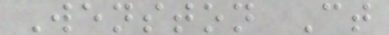Wenston Ct
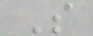S
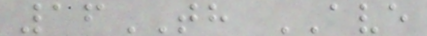16TH AVE
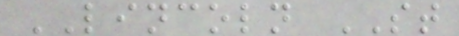LINCOLN ST
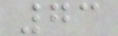73
